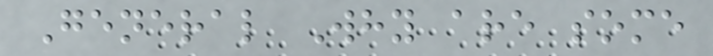General Why are some
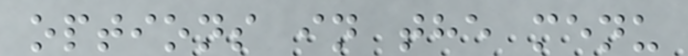options in the menu
